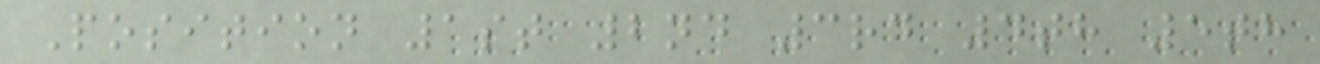Position 1st 2nd 3rd 4th 5th
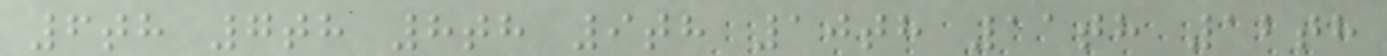6th 7th 8th 9th 10th 11th 12th
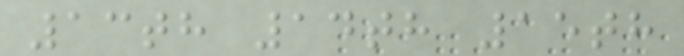13th 14th 15th
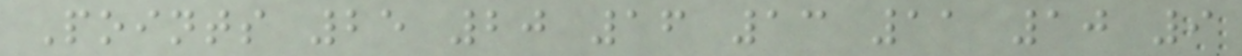Points 25 20 16 13 11 10 9
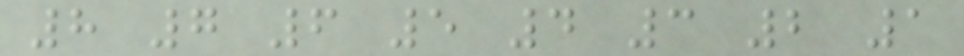8 7 6 5 4 3 2 1
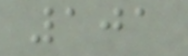101
